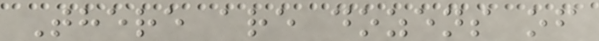There are dozens of
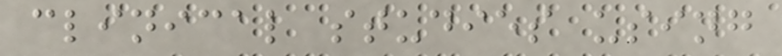clinical studies using
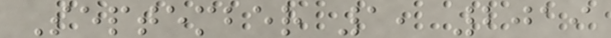September 1, 2019
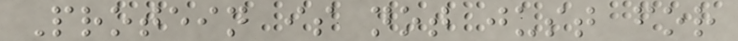Protein is not just for
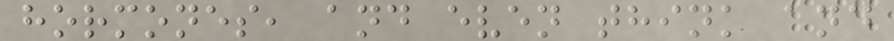hormones, and even think and
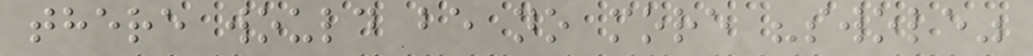there would be no more "swole"
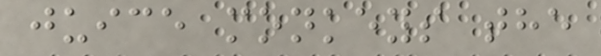juice monkeys the
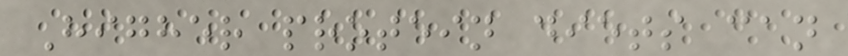Higher protein diets can
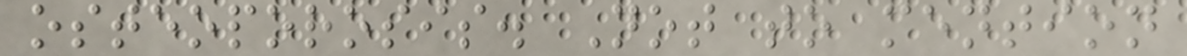osteoporosis. Not to mention
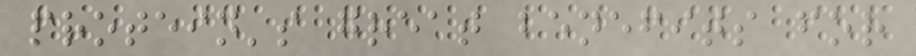protein's great benefits for
